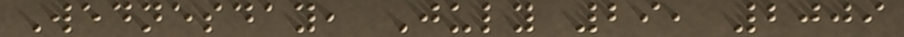Wednesday, July 29, 2009
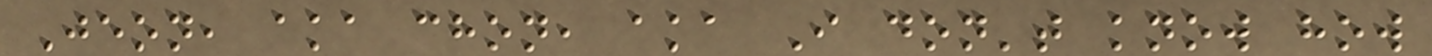Jeon, aka chon, aka I don't know how
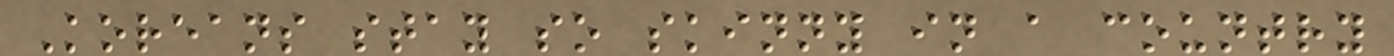Koreans stay so skinny in a country
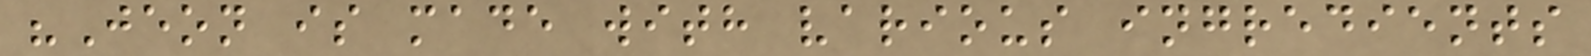"Jeon is made with various ingredients
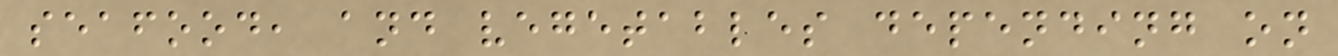seafood, and vegetables depending on
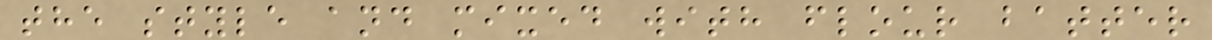the style and mixed with flour batter
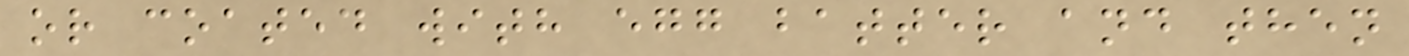or coated with egg batter and then
